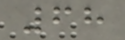68
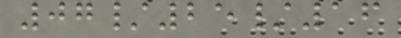07/25/16
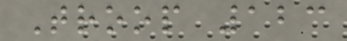Troop 123
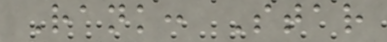Rank: Star
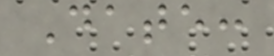Date:
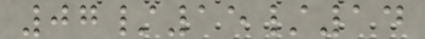07/15/14
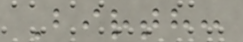Birth:
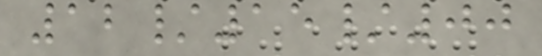12/15/00
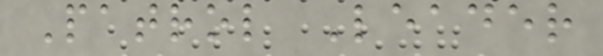Patrol Leader
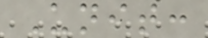Unit:
